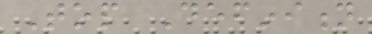Top Definition
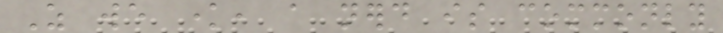As we know, a nerd is commonly
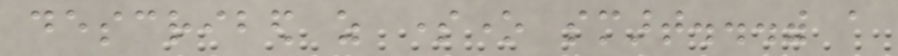described as someone smart...with a
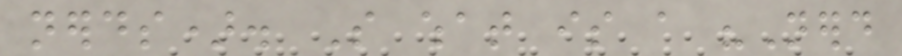nerds). So what is a "Nerd
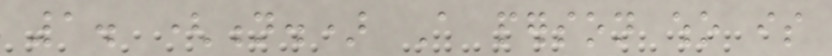1. (n.) A person who is
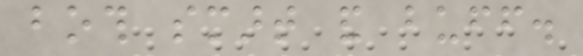both smart and buff.
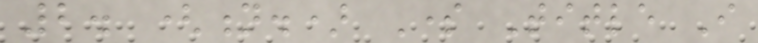2. (n.) Some Title I
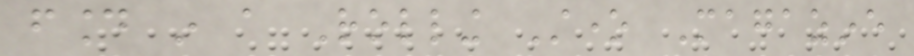found in a Rolling Stone Magazine
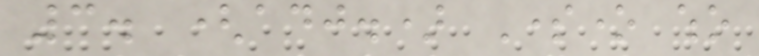3. (adj.) Someone who
